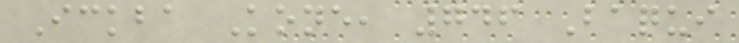Ickba Kone, 746 Baqui
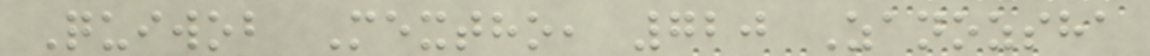Quiwob Mextho, 720 Zanozsha
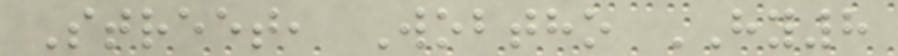Street, Wobtho HY8
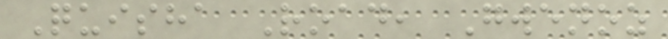Quisha Road, Gwenoz
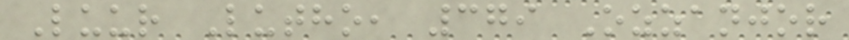Luur Lutho, 379 Ozzanjor
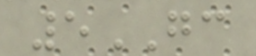5GC
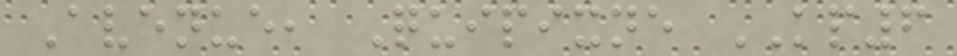Avenue, Quipixne KP6
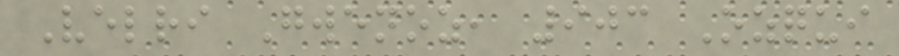Velri Gwenoz, 903 Ozqui
